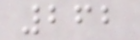262
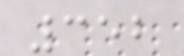352
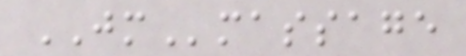JMmassage
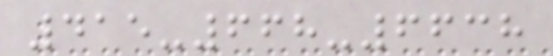415-668-6638
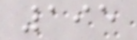195
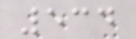534
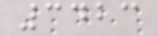3423
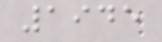1945
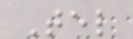Tel
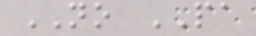NO PA
